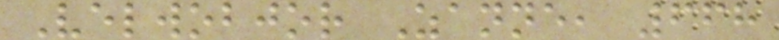Velwobjor Zanne, 668
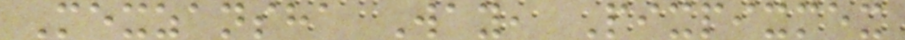Mexzansha Way, Pixpixmex
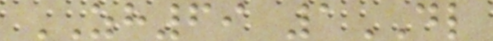ZH69 1DL
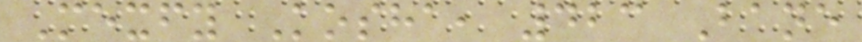Mexfy Kosha, 423 Bane
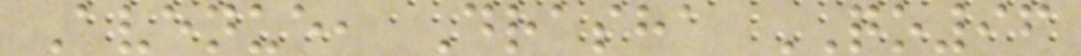Avenue, Drasha QO96
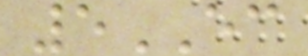5EC
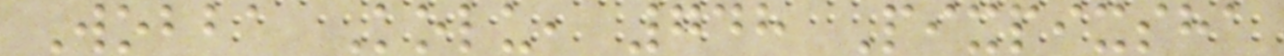Wobba Kolu, 748 Pixpixsha
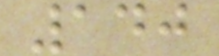140
